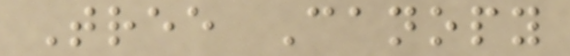Tree Canopy
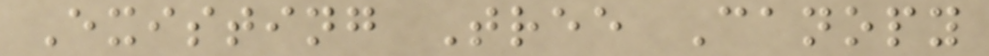Existing Tree Canopy
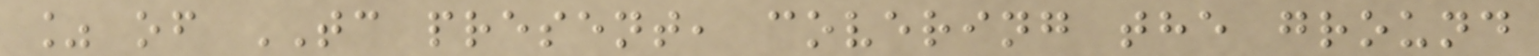% of TC present, covering the ground
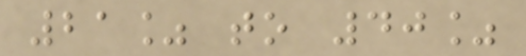21% to 40%
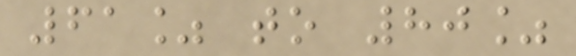61% to 80%
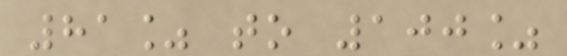81% to 100%
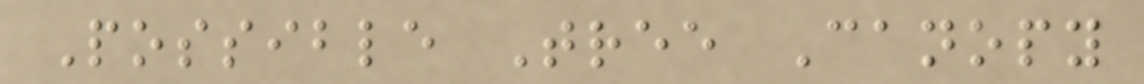Possible Tree Canopy
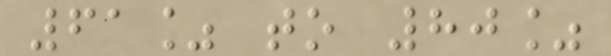61% to 80%
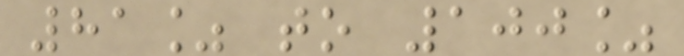81% to 100%
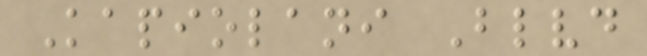Kapiolani Blvd
